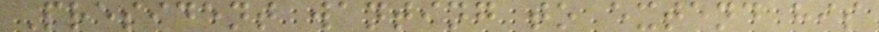President wanting to extend his
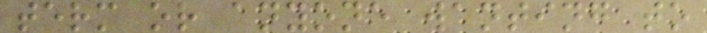term or anyone wanting to
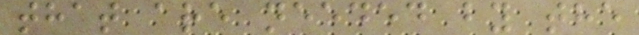that are needed by the
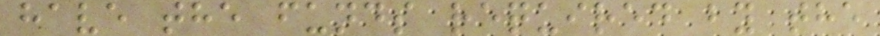have the funds required by the
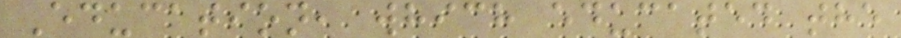Education, which educated the
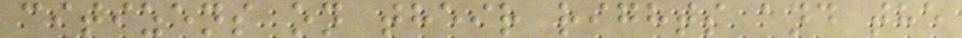citizens on their rights and the
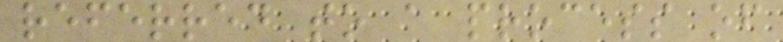referred to a process of
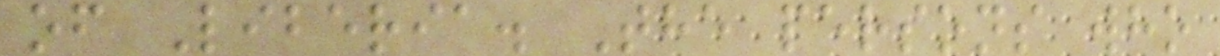of Liberia. The persons who
